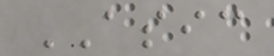ASIC
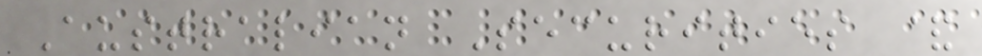Australian Securities &
